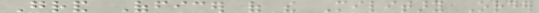Grand Officer of the Military Order
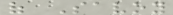of Savoy
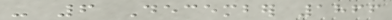- 6 December 1866
